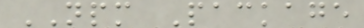NPM Package
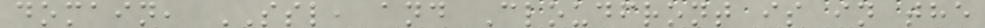domain, SSL, and Cloudfront is in the
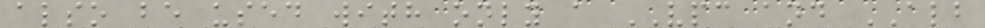also be used with only a VPC and ALB
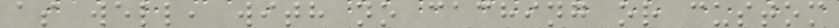as well, with no caching or custom
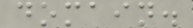domain.
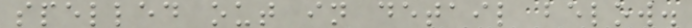spelled out in detail below.
